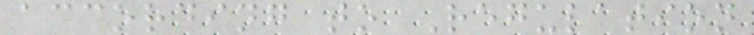according to Regulation
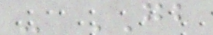- GB
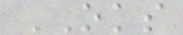OKS
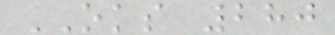OKS 280
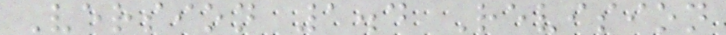Version 1.4 Revision
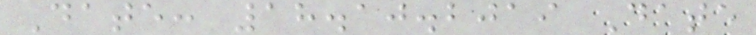Date: 18.10.2019 Date
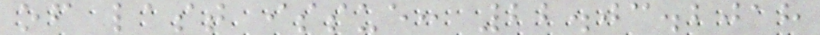of last issue: 22.03.2018
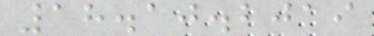18.10.2019
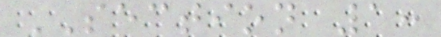SECTION 1:
